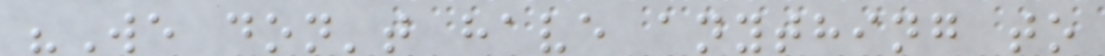"We don't have anything to
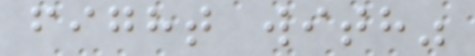fight with"
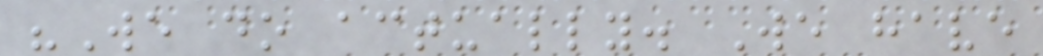"We do actually. We have
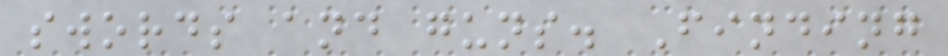swords and guns. Finding
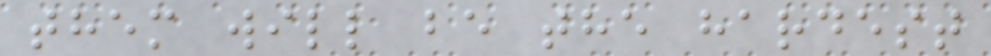them will be the hardest
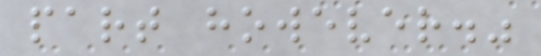part however."
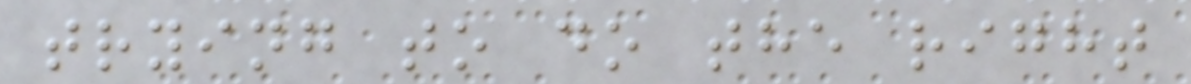trying to do the right
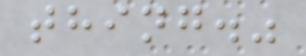thing."
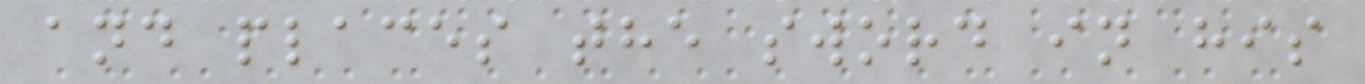and places the sword in his
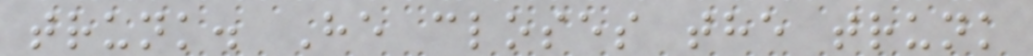trunk. He closes the trunk
